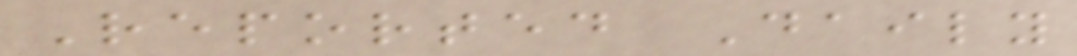Reported Daily
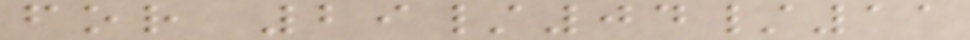for 29/04/11
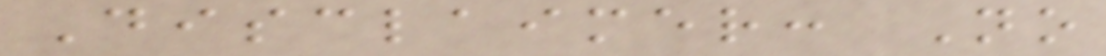Disclaimer: No
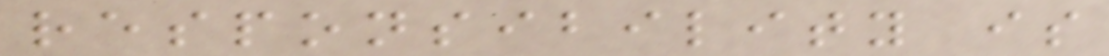responsibility is
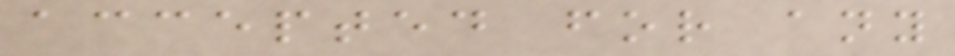accepted for any
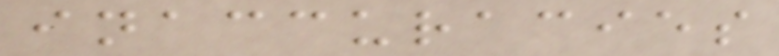inaccuracies
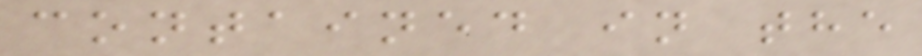contained in the
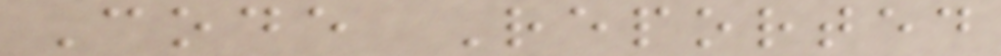Code Reported
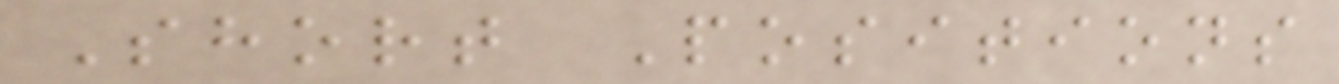Short Positions
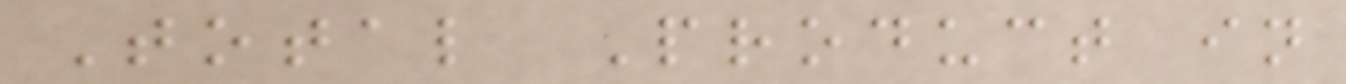Total Product in
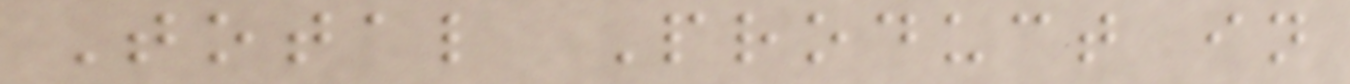Total Product in
